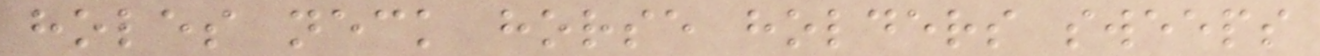holes neck horse holders sweeps
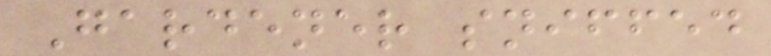Gardener sniffed
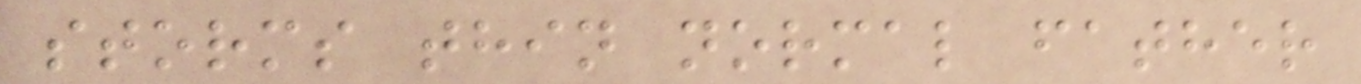storms thin normal father
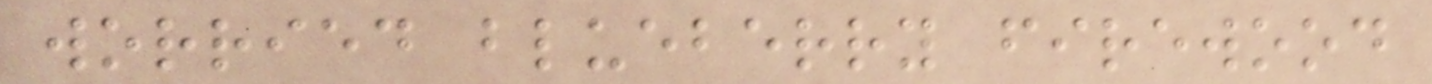worried blueberry firewood
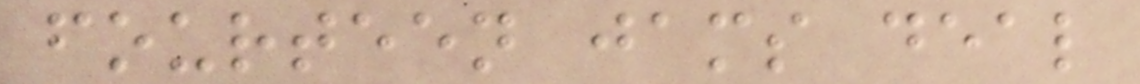fourteen jams deal
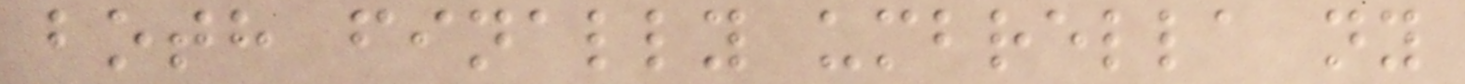both finally umbrella ny
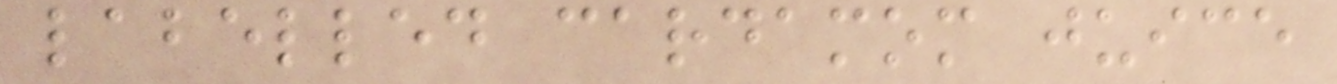labelled cardamom juice
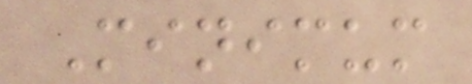Minimum
